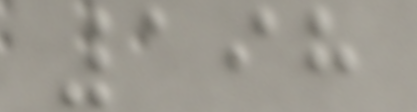198
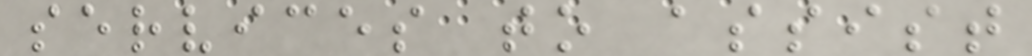services to assist
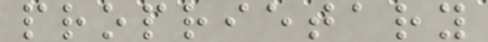proprietary
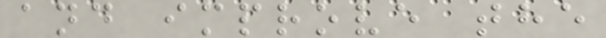and improve the
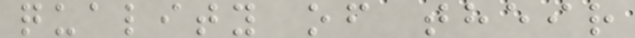quality of their
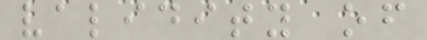validity of
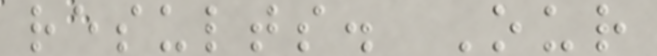results. Our
